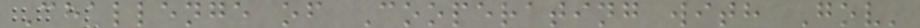Challenge of Cooperating with Gov'
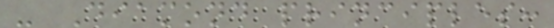- Diamond principles:
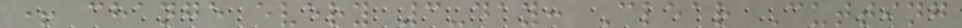+ change every 3-day: Clear Cutting
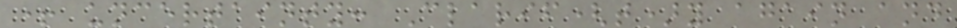+ uncertainty: Clarif(t)y again and
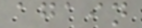again
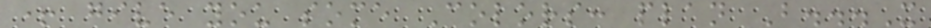+ give you some Colors: plan B...X
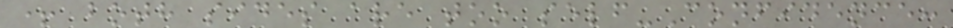+ both sides are too self-Confidence:
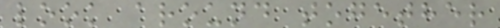look around together
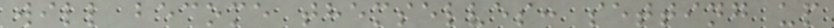will become themselves: setting up
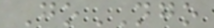GoNGO
